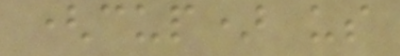(cup) us
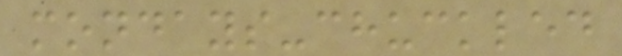mondays-chuckled
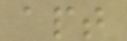apt
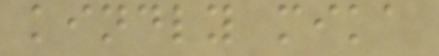kindly mika
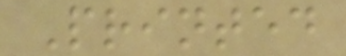Printed
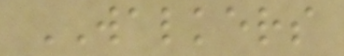WALKERS
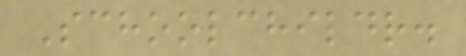Schoolchildr.
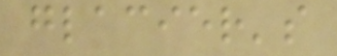glacier's
